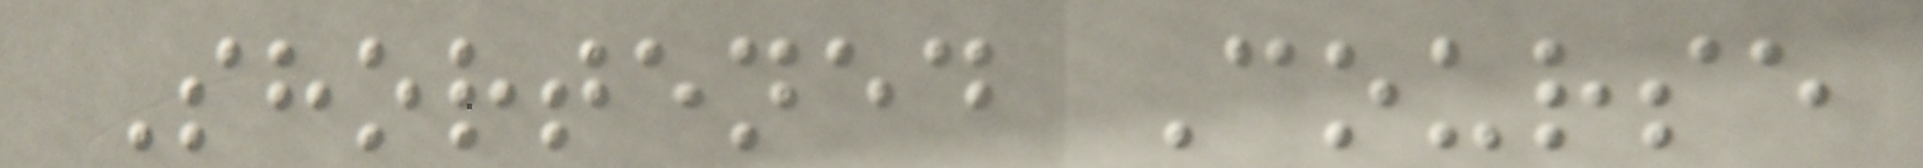Shortened Course
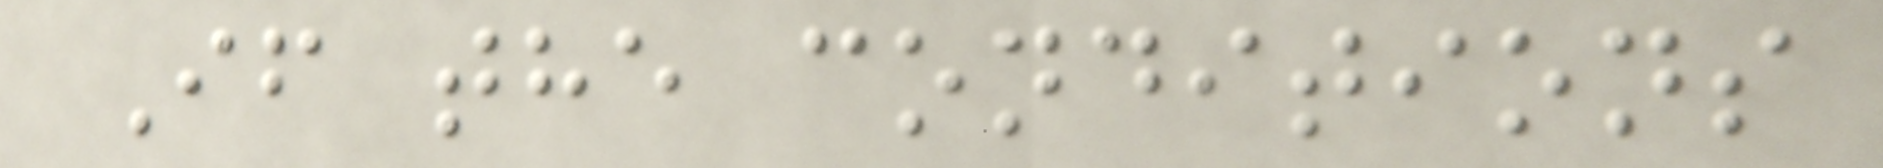If the conditions
